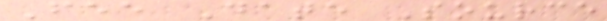Fee Date Source
